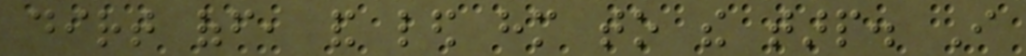dirt off, and led him to the tarp. I
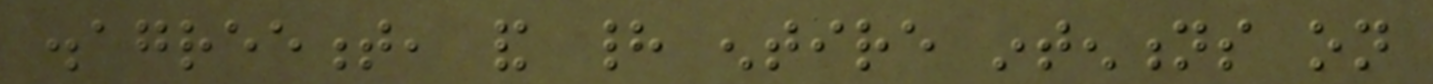disagreement, and had entire intentions on
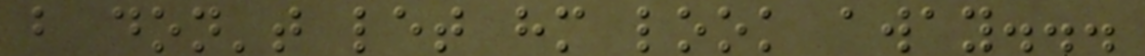but don't let him look away...
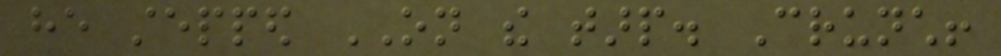he stepped ON the tarp. Crunch!
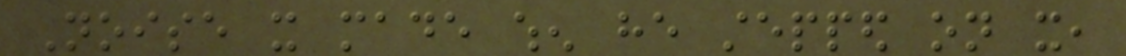Noise it made when he stepped on it,
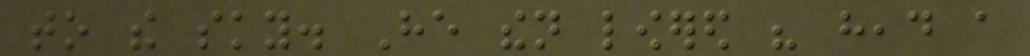to the sky. He then lowered his head a
